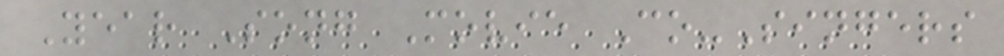Year Song Movie Co-Singers
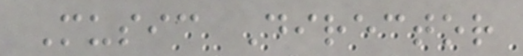Music Director
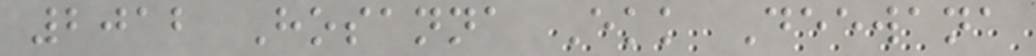2012 Hosanna Ekk Deewana
